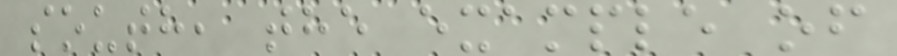south, the example of
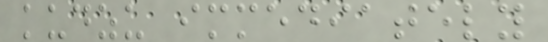kudzu immediately
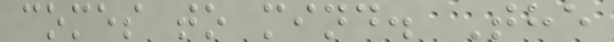comes to mind. The
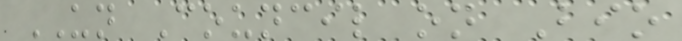UN Council on Bio
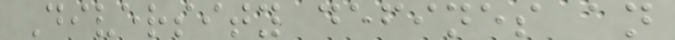Diversity defines an
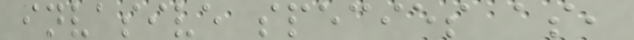invasive species as,
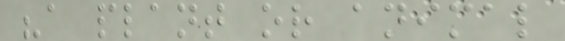"a plant or animal
